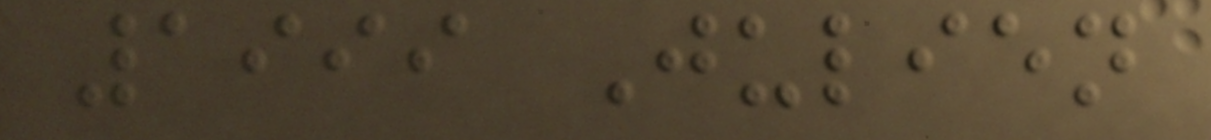1999 Julien
